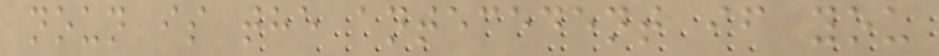noun is the antecedent if you
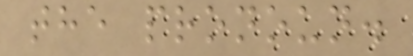the pronoun.
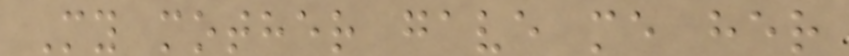My mother gave me her
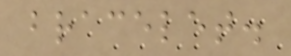bracelet.
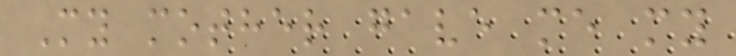My mother gave me my
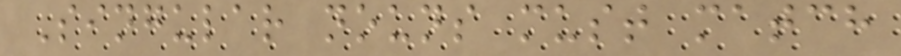Singular nouns must match
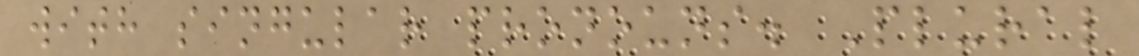with singular pronouns. Plural
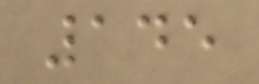145
